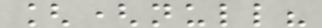[(null?
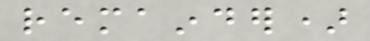remainder)
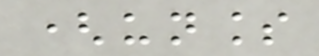(unless
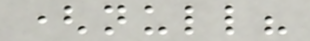(null?
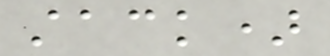stack)
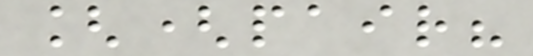[(pair?
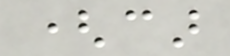(car
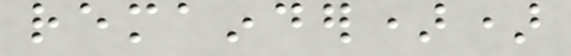remainder))
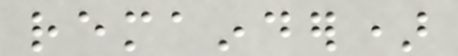remainder)
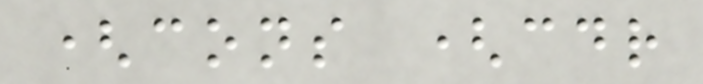(cons (cdr
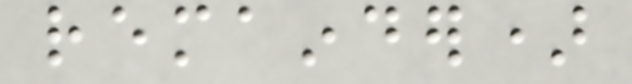remainder)
